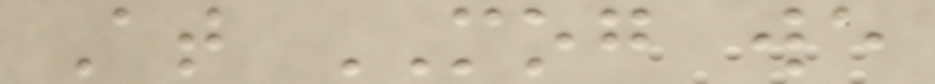At MOG we
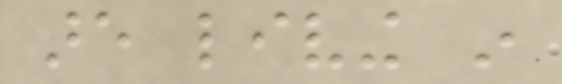are living in
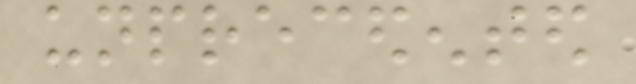unprecedented
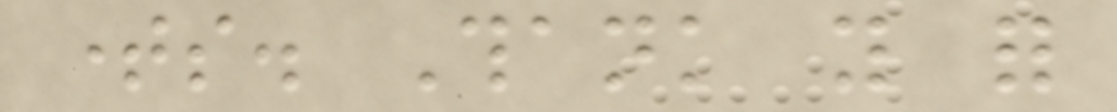times. Thank you for
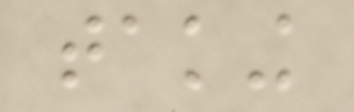taking
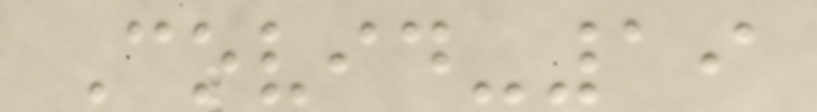Covid-19
